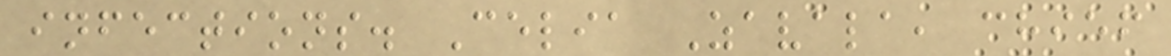infections. Celia Zavala, chief
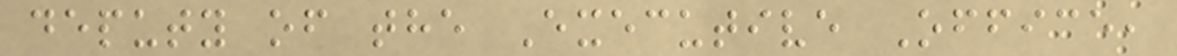deputy of the Executive Office,
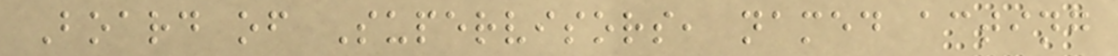Board of Supervisors, named acting
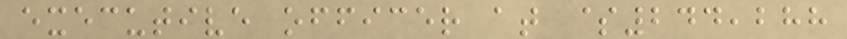executive officer at $244,288
